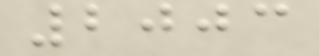2003
